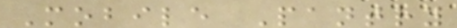Mobile Pantry
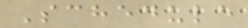Schedule
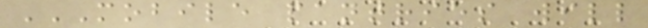MOBILE PANTRIES WILL
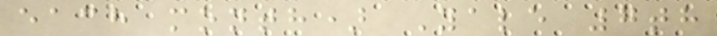each month) Yale 7th
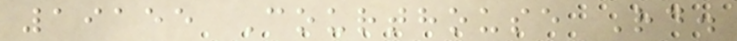19155 Courthouse Rd.
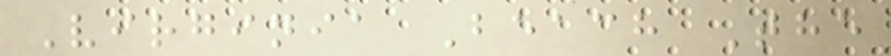Virginia Beach The
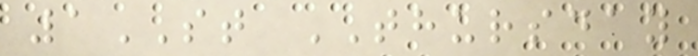1ST THURSDAY
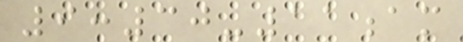9:30-11am
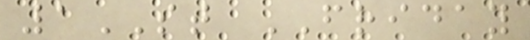1ST FRIDAY
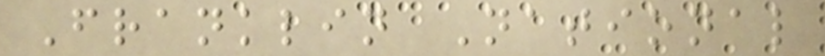Franklin National
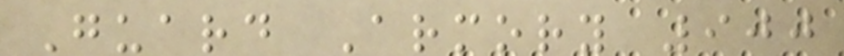Guard Armory 900
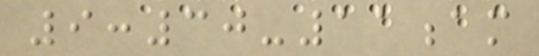9:30-11am
